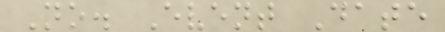No. Event Date
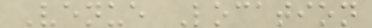Venue Location
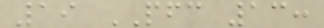19 PFC 13:
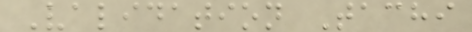Validation Tachi
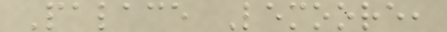Palace Lemoore,
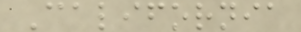California
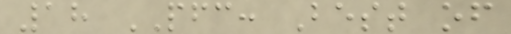18 PFC: Best of
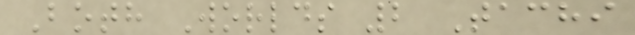Both Worlds 2 Tachi
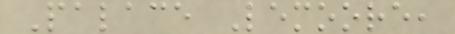Palace Lemoore,
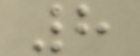8
